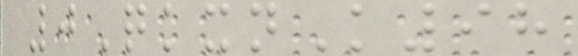0QkxnK98
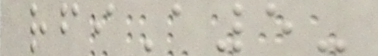rfiA5-
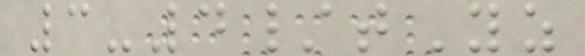3-4/tYz
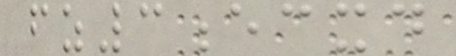fz3ecxd
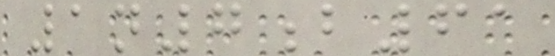1n7b61
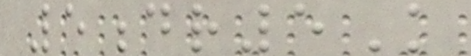5dr5K
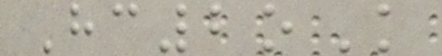Hc2oK
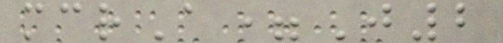mcrA=J2
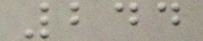244
